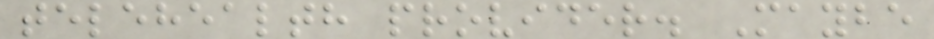telehealth provider. Maybe
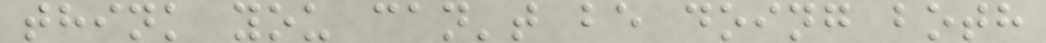think you can't be doing both
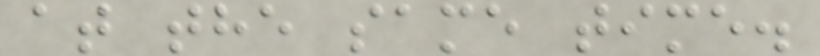at the same time.
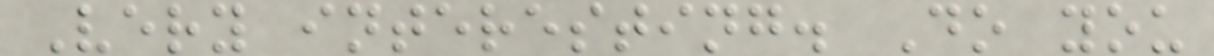Very interesting. Do you
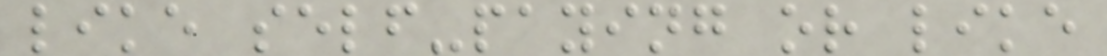like self-paying or like
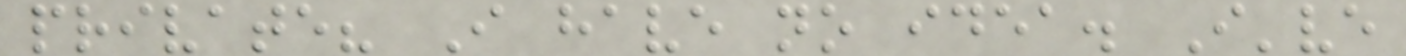private? I have no idea. I've
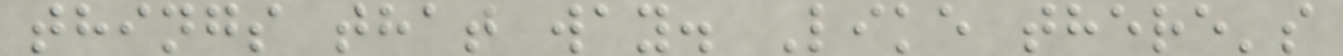things that way. Like there's
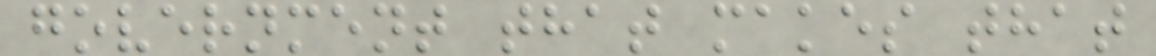government that makes that
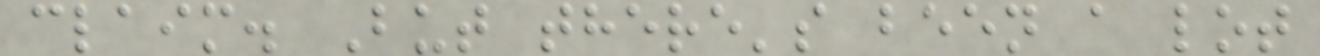claim. But there's been a lot
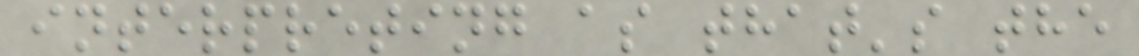interpreting as that's the
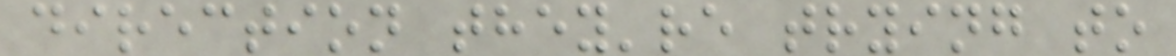direction they're trying to
